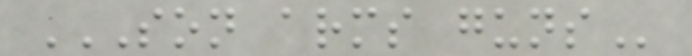SON ARMS GUNS
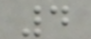4
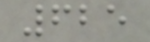625
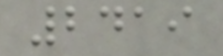2419
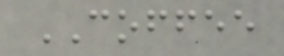COFFEE
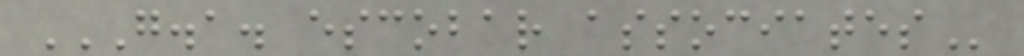G.A. ESCOBAR ASSOCIATES
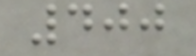400
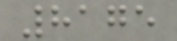8175
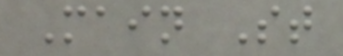Main St
